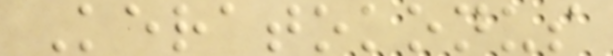Keratokonus
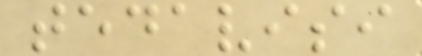tedavisi
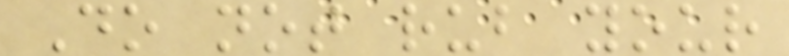Do not rub your
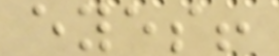eyes!
